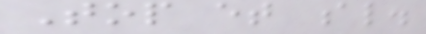Top et al.
